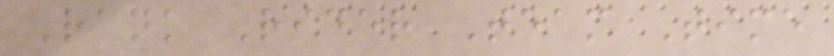Rank Rider Team Time
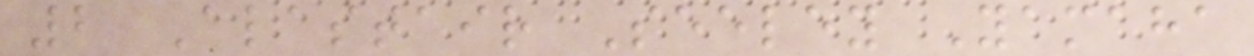2 Alastair Seeley Yamaha
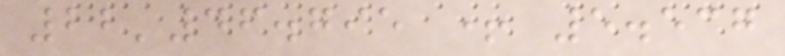22'46.795 + 5.537
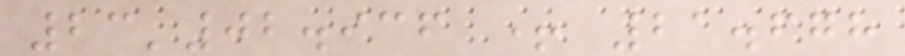23'02.936 + 21.678
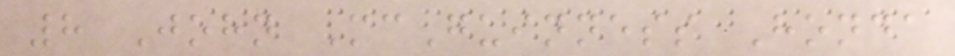8 John McGuinness Honda
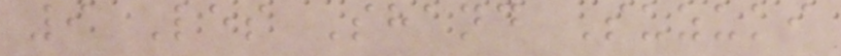9 Les Shand Suzuki
